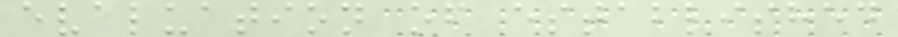evaluation of established
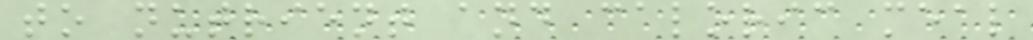to nutrient and caloric meal
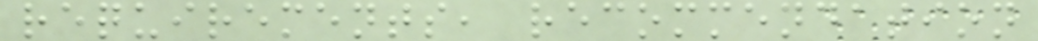requirements, recommendation
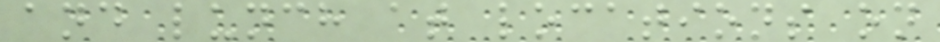and lunch at locations on
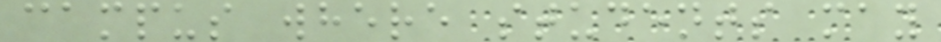campus where students may
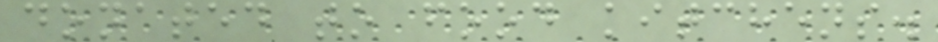donated to food kitchens.
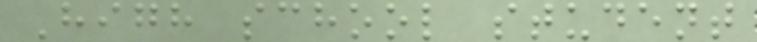High school student
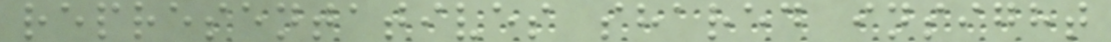representatives shared insight
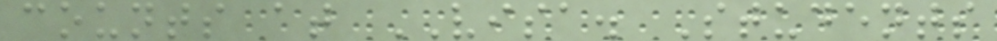counts at VISA. Students
